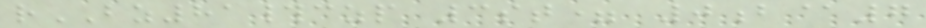rBZ81#czp 3st= 0b@7
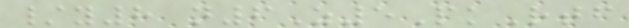/y8 n6Z5PkRtf
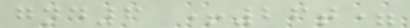gnd6 +26t=
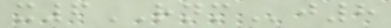x6RNMj8
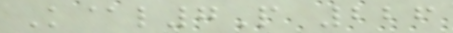K@l7P 226
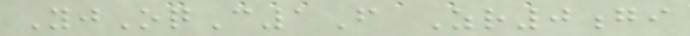YjOqC1F Zr0gi
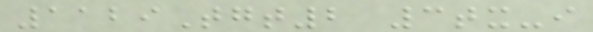1129Tgt2 3tx-i
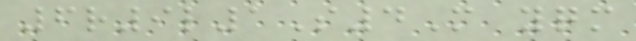6r9l1S4M yqm
